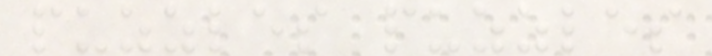puzzles puzzles
